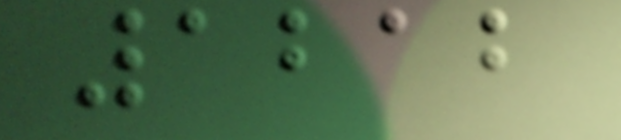1212
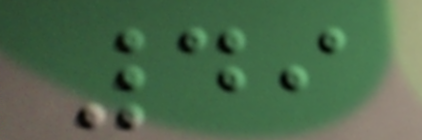49
